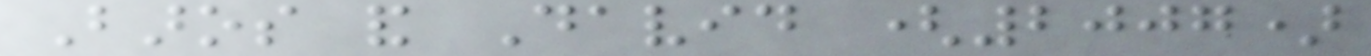Baros and David (2007)
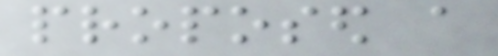proposed a
